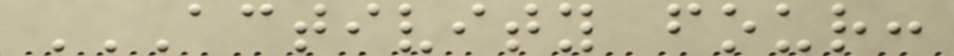ACTIVITY FOUR:
